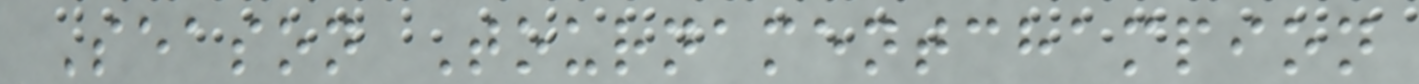Season Tournamentchampion
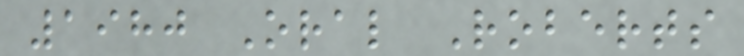1980 Oral Roberts
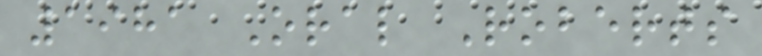1981 Oral Roberts
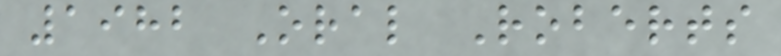1982 Oral Roberts
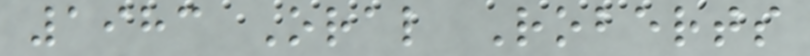1983 Oral Roberts
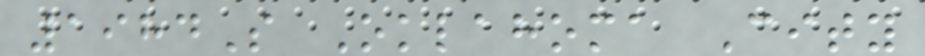1984S Oklahoma City
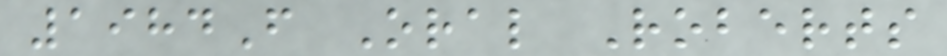1984F Oral Roberts
